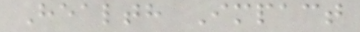Health Impact
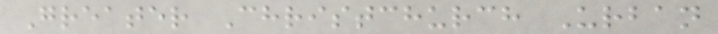Greater Christchurch Urban
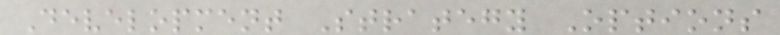Development Strategy Options
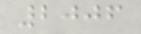2006
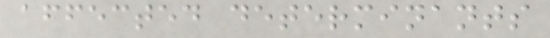affected determinants
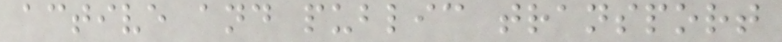active and public transport
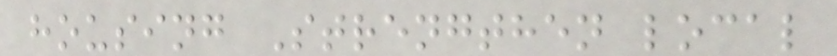housing Strengthen local
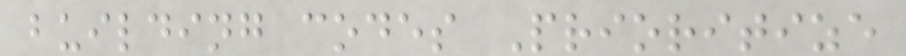building codes Prioritize
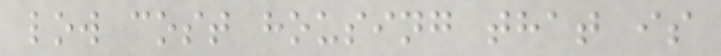low cost housing that is
